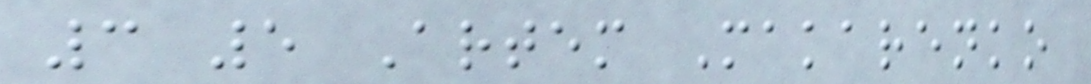3 5 Artem Makarenko
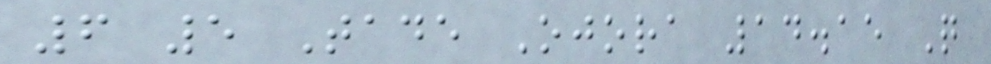6 5 Tade Ojora 14.15 Q
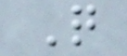Q
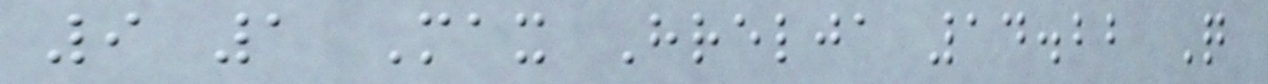9 1 Max Hrelja 14.22 Q
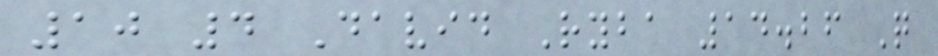10 4 David Ryba 14.26 Q
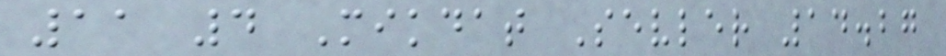11 4 Mikdat Sevler 14.27
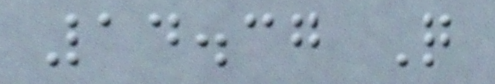14.37 Q
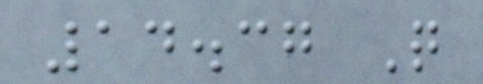14.37 Q
